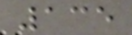135
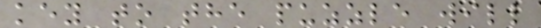key to the puzzle will
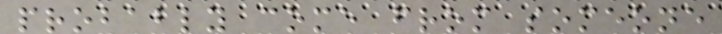probably come from someone
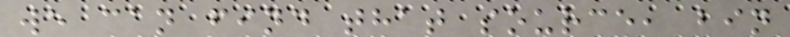we can find that source, bin
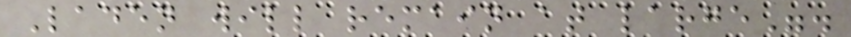Laden will remain at large".
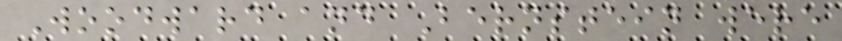Woodward and Bernstein were
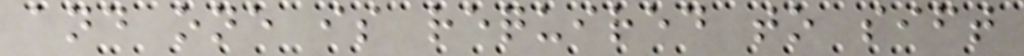and one is required to sift
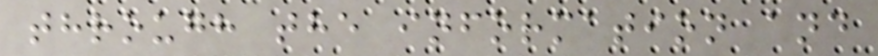through the information and
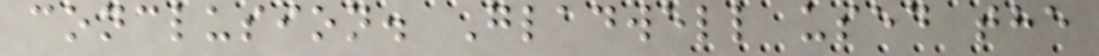conclusion. Gladwell used the
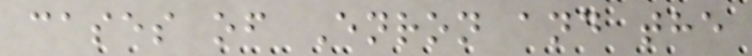cases of Enron and the
